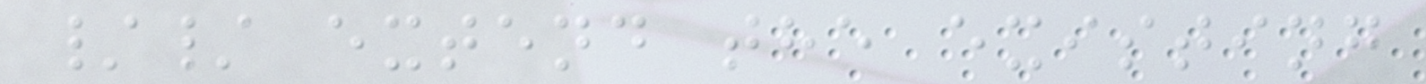// extend the existing
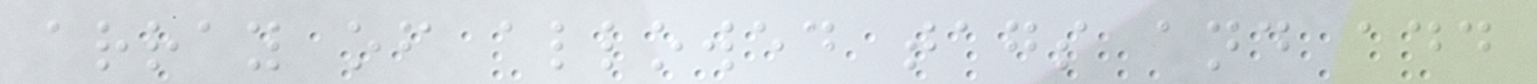array of allowed tags and add
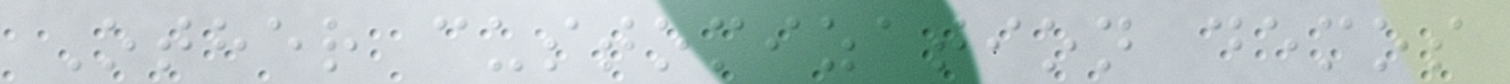Other customization demos
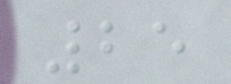25
